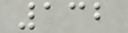132
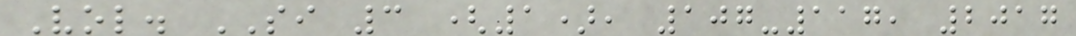Vol. SI 3 (1), 107-117, 2017
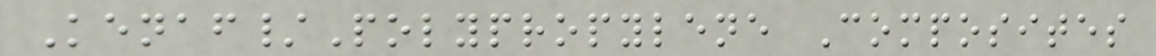Kenaf/Polypropylene Composites
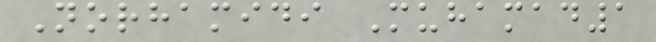Norhamidi Muhamad1
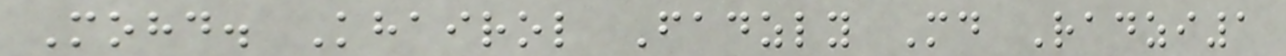Mohd. Khairol Fadzly Md Radzi1
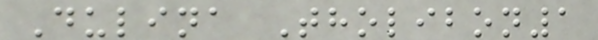Dulina Tholibon1
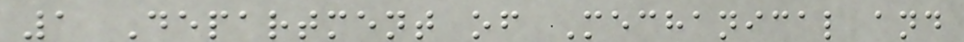1 Department of Mechanical and
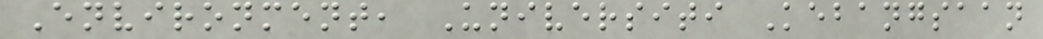Environment, Universiti Kebangsaan
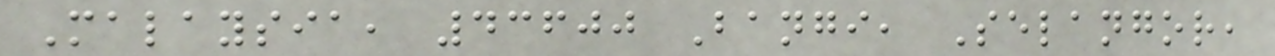Malaysia, 43600 Bangi, Selangor,
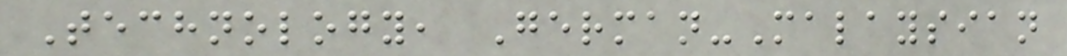Technology, German-Malaysian
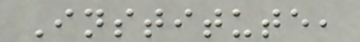Institute,
